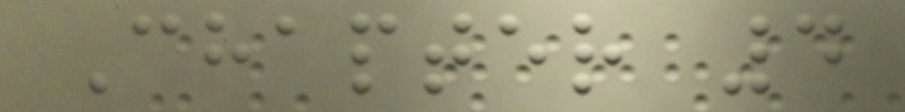Chapter 4
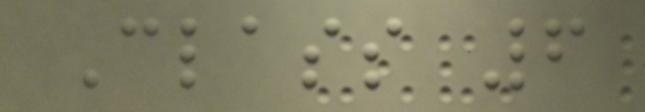Class 6
